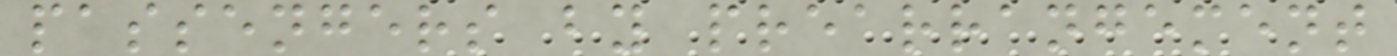passengers by prearrangement
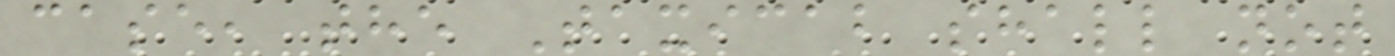case, the Taxicab shall not
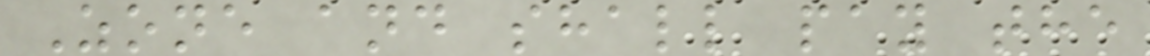Zone and shall pay the
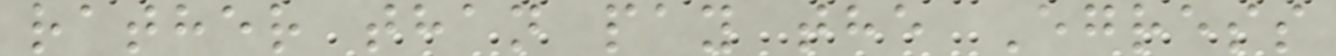rather than pay the Egress
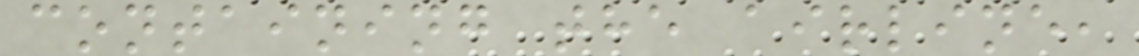containing the airline,
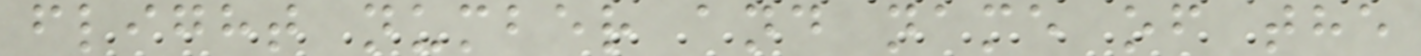flight number and name of the
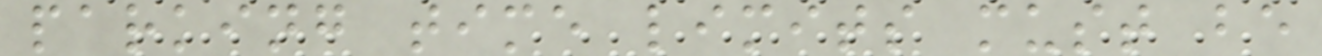parking time limits must be
